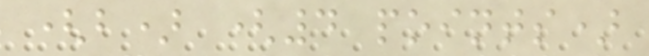(b) (4 points)
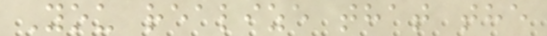You realize that the
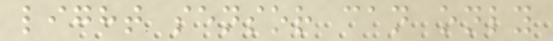light sensor can only
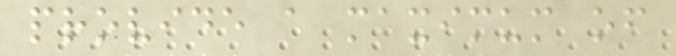provide a maximum of
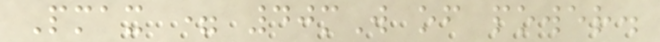Pmax = 40mW of power.
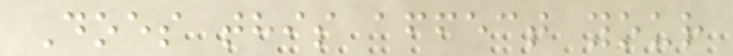Does this affect your
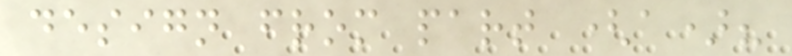design from part (a)?
